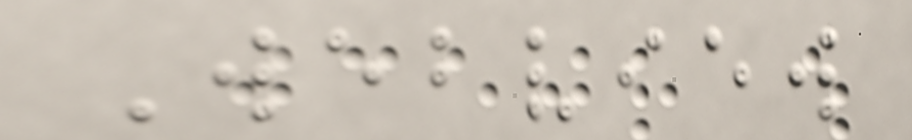Webview
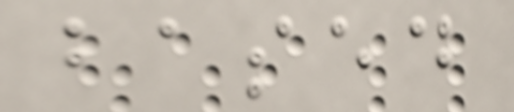based
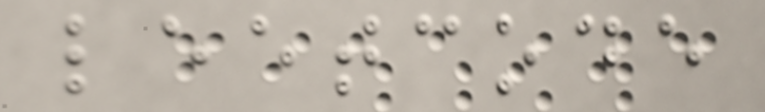leetcode
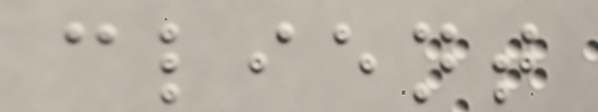client
